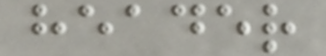header
